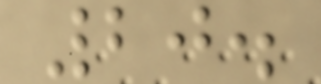20.
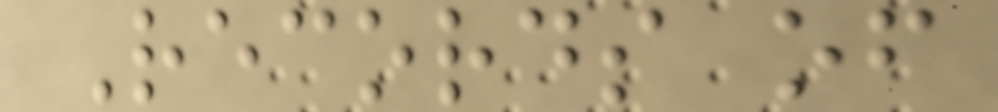Records of
